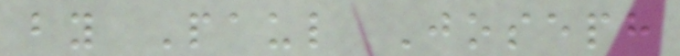by Paul Joseph
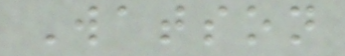Watson
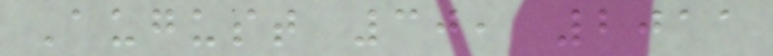August 30, 2011
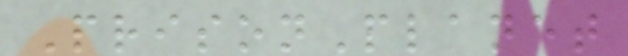PrisonPlanet
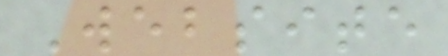Website
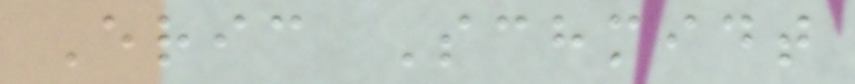Eric Schmidt
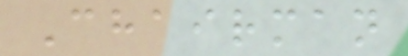Chairman
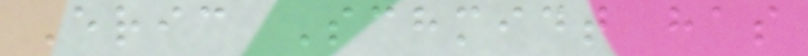Eric Schmidt has
